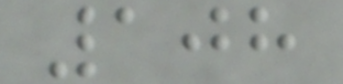108
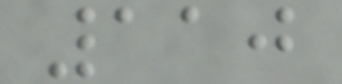110
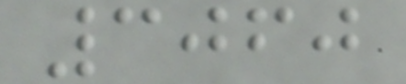3060
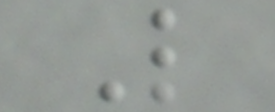L
